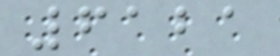6121
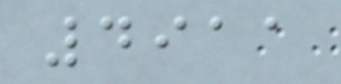4911
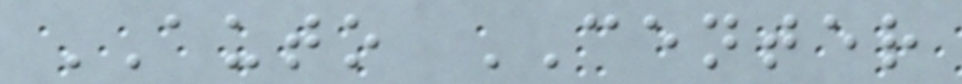AUTO CENTER
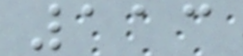113
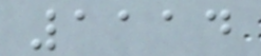1114
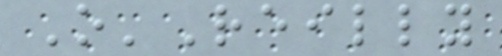O'Reilly
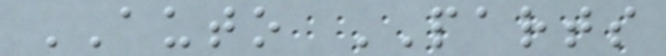AUTO PARTS
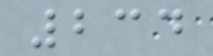234
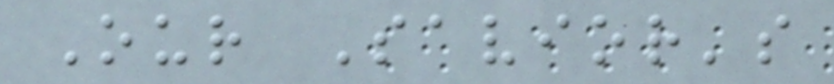Our Savior's
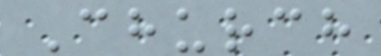Church
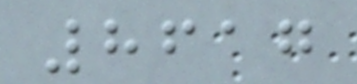8617
